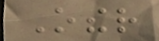Other
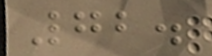72.
